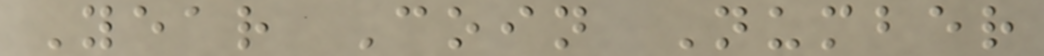Year Coin Number
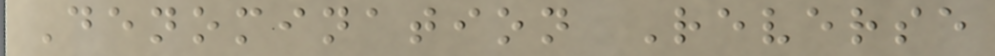Denomination Reverse
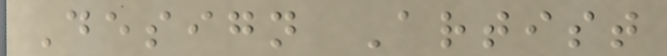Design Artist
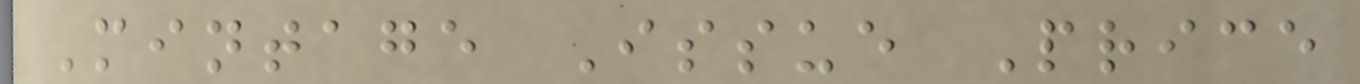Mintage Issue Price
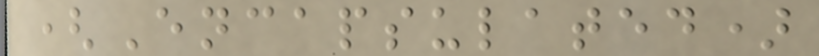(Encapsulated)
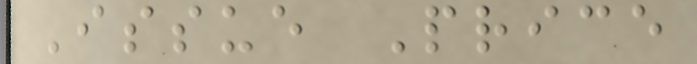Issue Price
